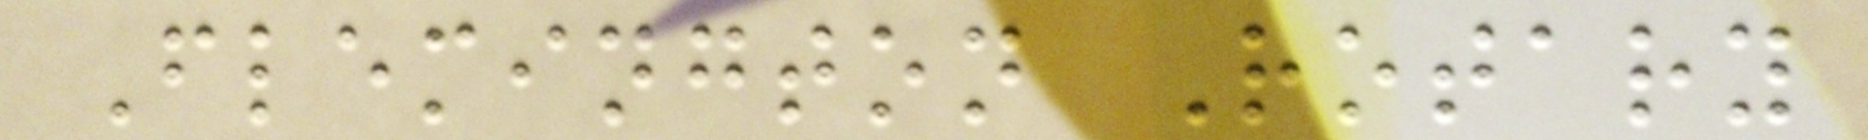Flemington Rotary
